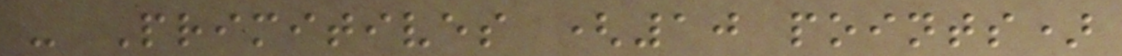- Primitives (10 points)
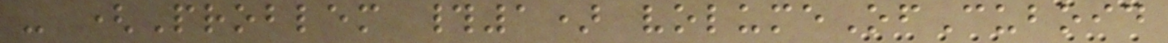- (Problem #1) volumeOfCuboid
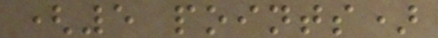(5 points)
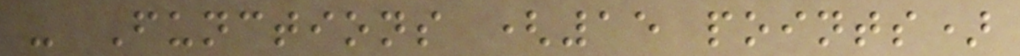- Functions (15 points)
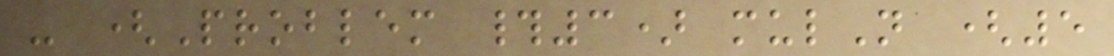- (Problem #3) mulN (5
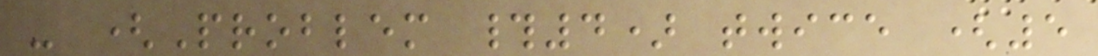- (Problem #4) twice (5
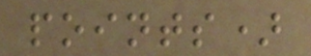points)
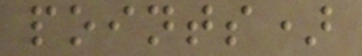points)
